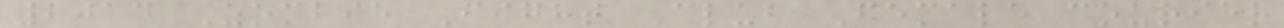2014 Zombie Fight Club Female courier
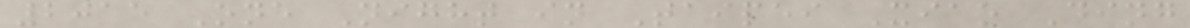2015 One Night in Taipei Xiao Ding
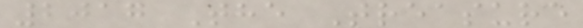2017 The Treasure
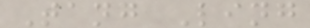Tang Ling
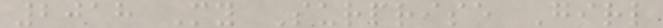2018 My Surprise Girl
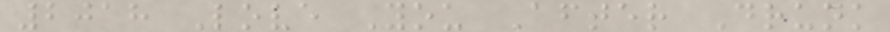2018 Love You After Drunk
